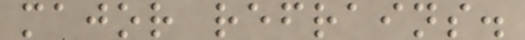major refrains.
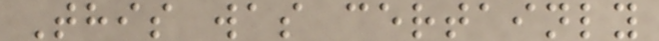This was certainly
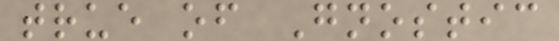true of Gnostic
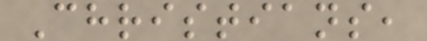Christians,
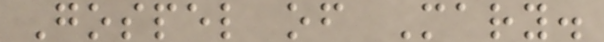Gospel of Mary.
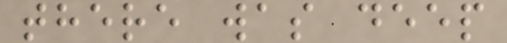there was deep
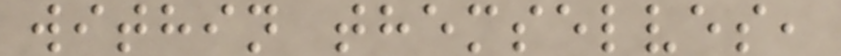within themselves,
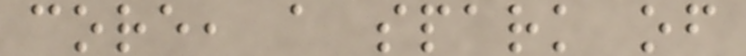core, a spark of
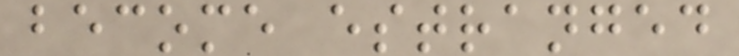become estranged
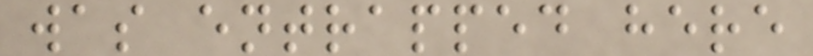was entrapped here
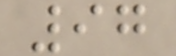97
